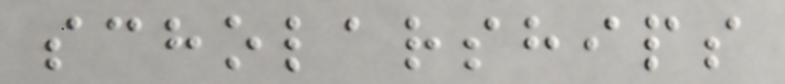scholarships
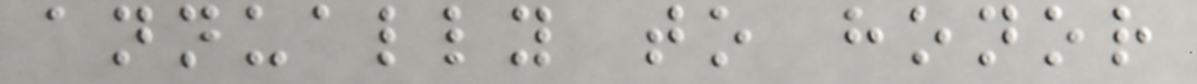annually to honor
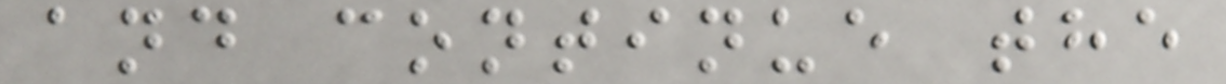and continue the
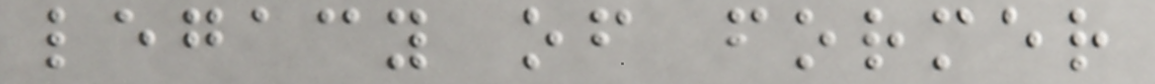legacy of former
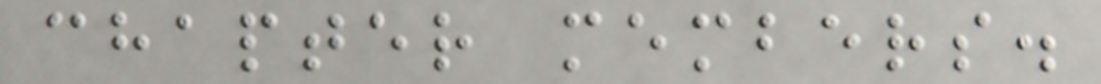chapter members.
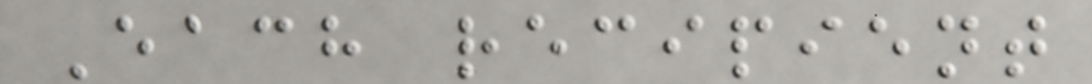Each recipient
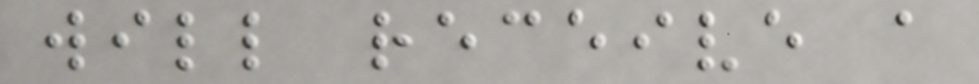will receive a
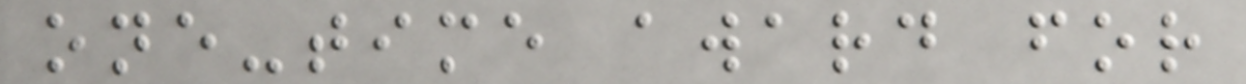one-time award for
